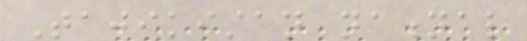Tajikistan national
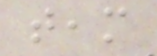team
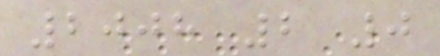2008 2 0
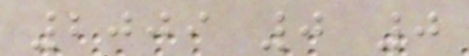2009 0 0
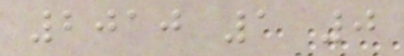2010 1 0
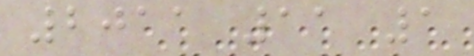2011 11 1
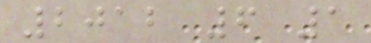2012 6 1
